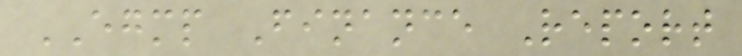EGMP Finance Report
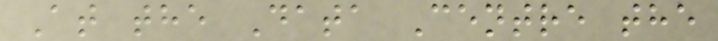At the Data Centre the
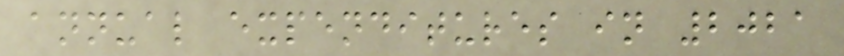annual expenditures in 2021
